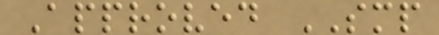Approved SMP
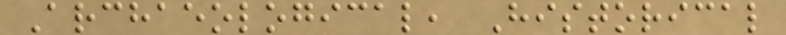Archaeological, Historical
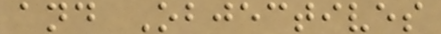and Objectives
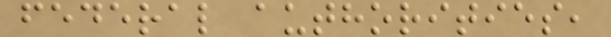federal authorities,
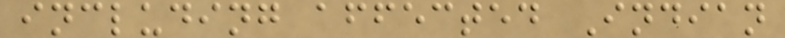including affected Indian
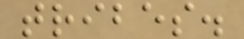tribes.
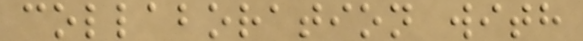collaboration with
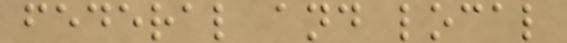federal and local
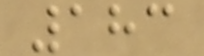183
